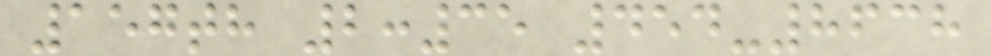157th 2:35 454-8638
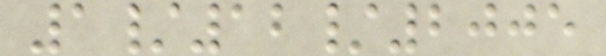1/12/2005
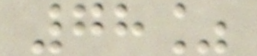78%
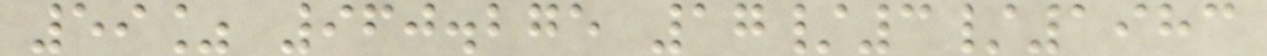59% 960.275 17/3/1983
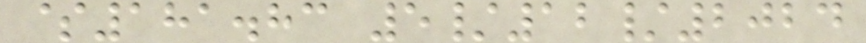$181.83 5/12/2024
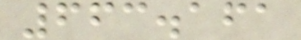663.161
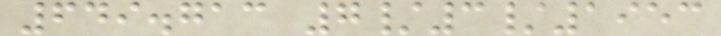649.713 7/3/1953
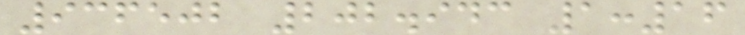936502 202.943 1:16
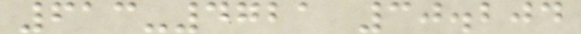613-4721 30.204
